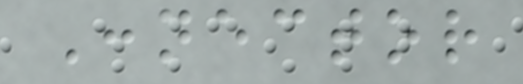Connector
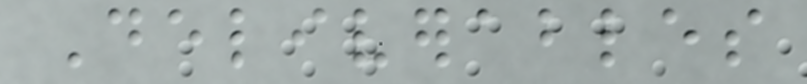Deliverables
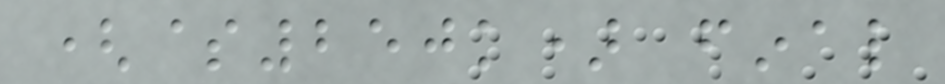($250k) final
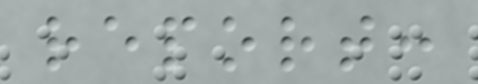report:
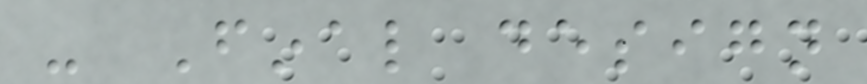- Final design
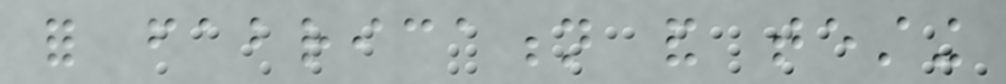for fabrication and testing
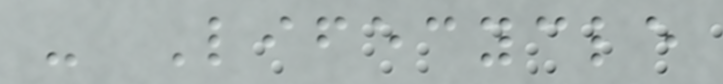- Lifecycle
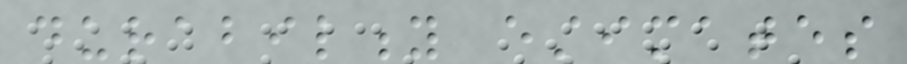durability estimates
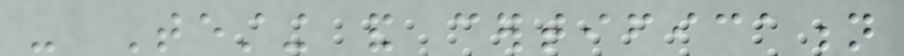- Testing and certification
